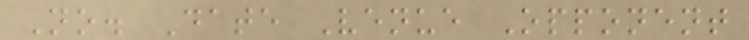No. Date Venue Opponent
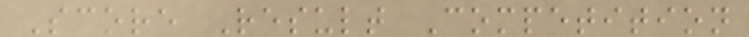Score Result Competition
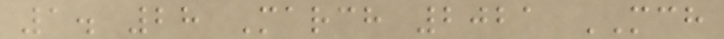1. 28 March 2021 MCH
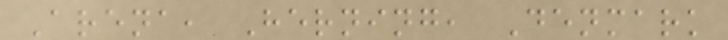Arena, Herning, Denmark
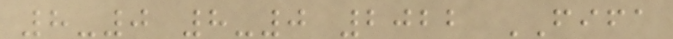8-0 8-0 2022 FIFA
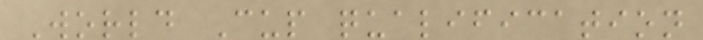World Cup qualification
